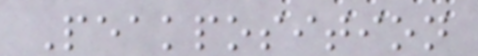Peakposition
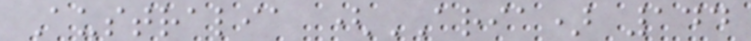Australia (ARIA) 144
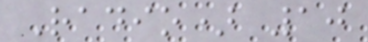Radio) 10
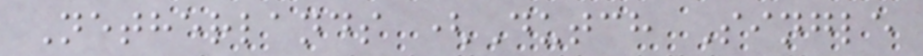Netherlands (Dutch Single
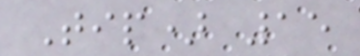Tip) 15
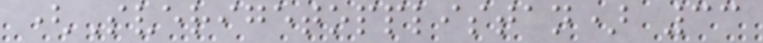(Sverigetopplistan) 33
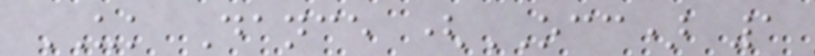UK Dance (OCC) 1
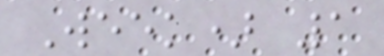Week) 1
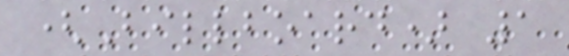(Billboard) 1
